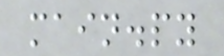main.py
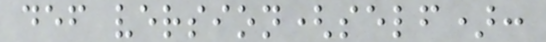def version(self):
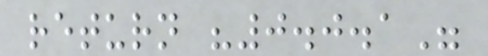return "0.0.1"
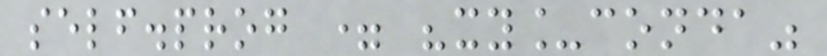self.prog = "xy_conda"
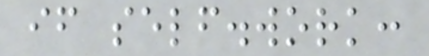if self.work:
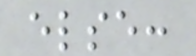else:
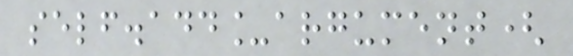self.add_argument(
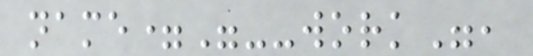name="--work",
